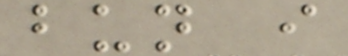bun i
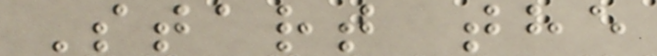Start the
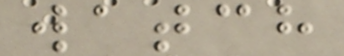watch
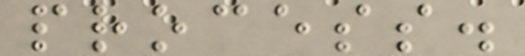process.
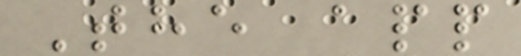The app
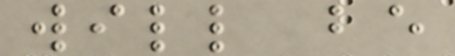will be
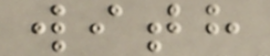with
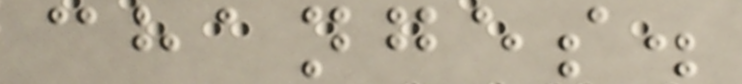changes.
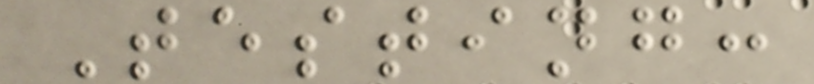Testing:
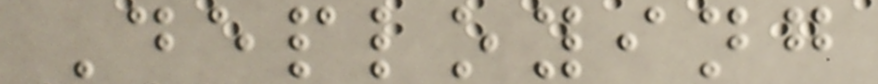Deploying
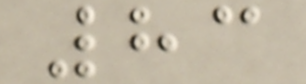83
